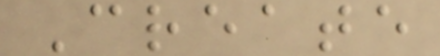Create
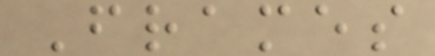Frames
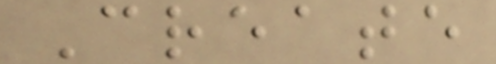Create
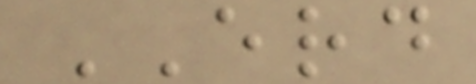ERD
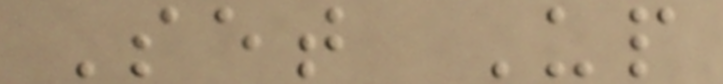Set Up
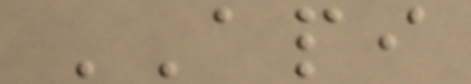API
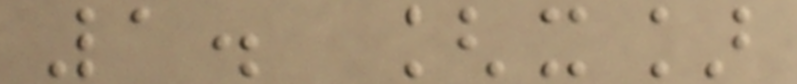1. [x]
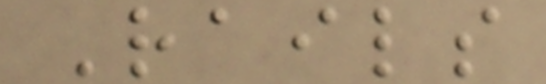Rails
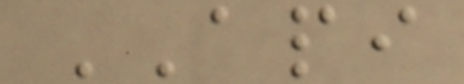API
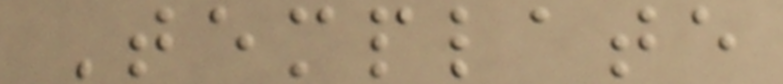Template
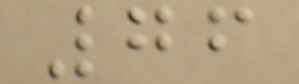76
